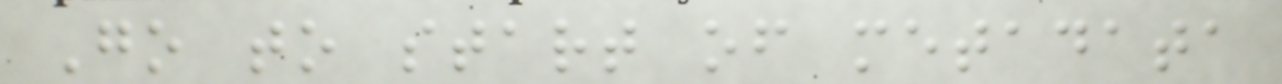Go to start of metadata
